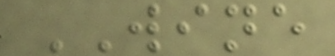WINE
